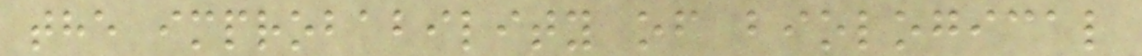the improbability of biological
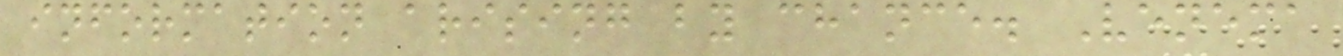information arising by chance. Venema
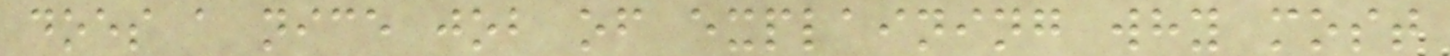does a nice job of explaining why most
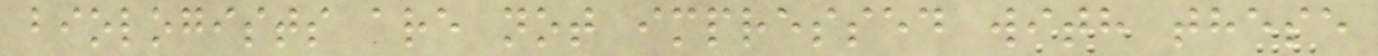biologists are not impressed with these
